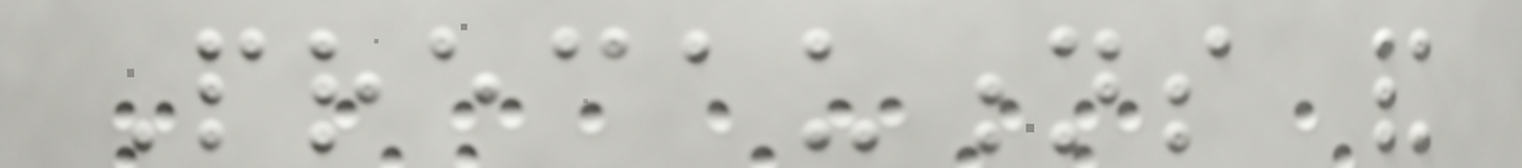Precautions and
